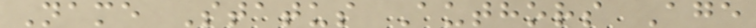Name Status Authors Age
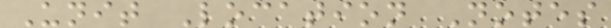Unit Location Notes
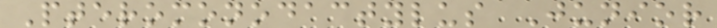Pteromonodactylus Junior
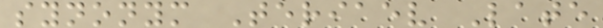synonym Teriaev Late
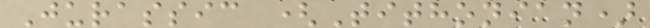Jurassic (Tithonian)
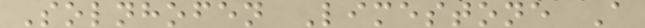Solnhofen Limestone A
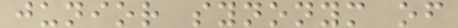junior synonym of
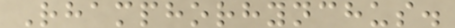Rhamphorhynchus.
